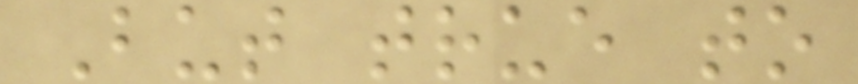But true to
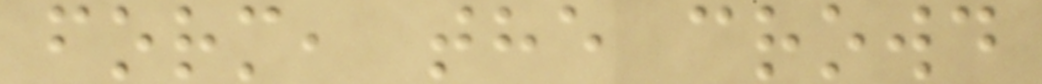form, the crowd
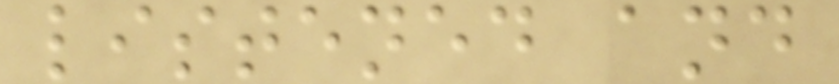listened and
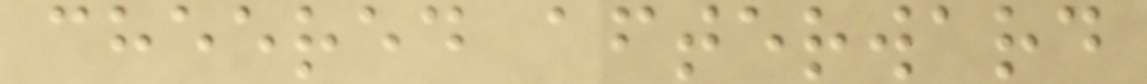cheered afterward
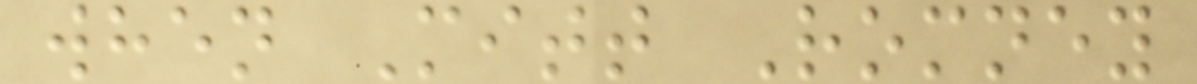when Mitt Romney
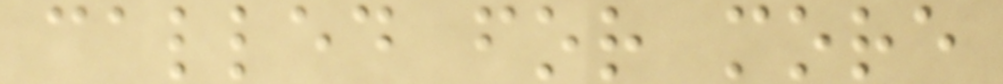called for more
